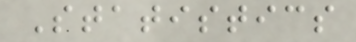Statistics
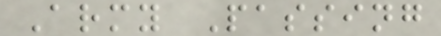Army Passing
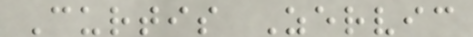Curtis Zervic
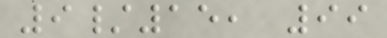9/15, 99
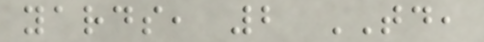yards, 2 TD,
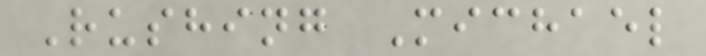Rushing Michael
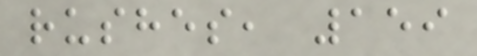rushes, 159
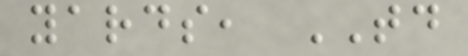yards, TD
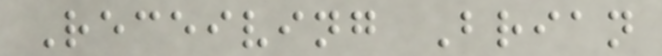Receiving Brian
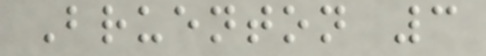Bruenton 3
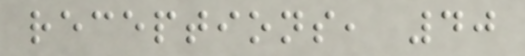receptions, 40
